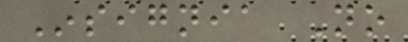Insignia No
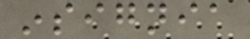insignia
